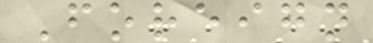Foreign
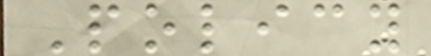Policy
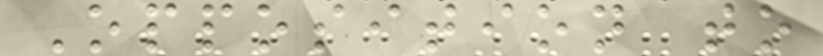Opposition to
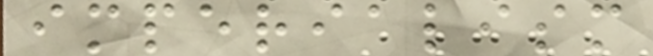imperialism
